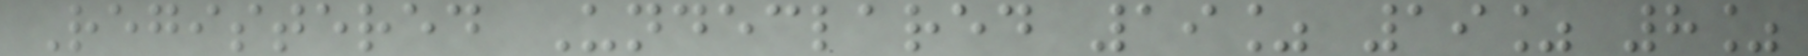Registered Undeclared 19% 19% 8%
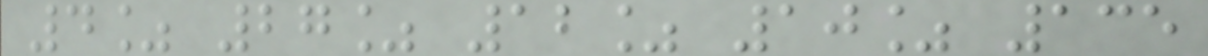4% 27% 12% 10% 135
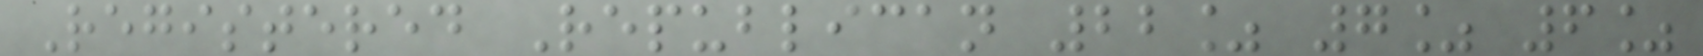Registered Republican 22% 7% 6%
